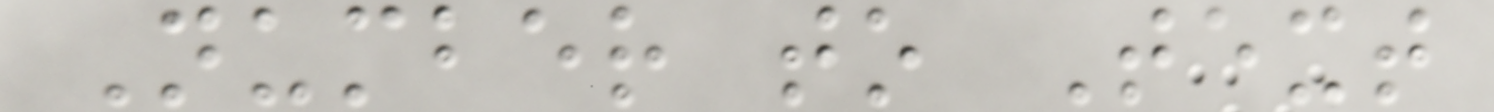Number to Text
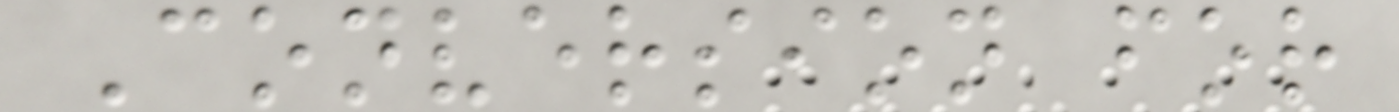Conversion for
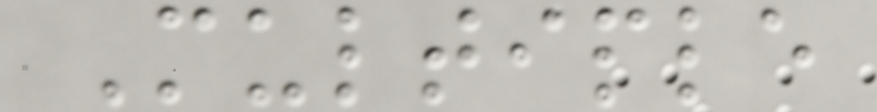Multiple
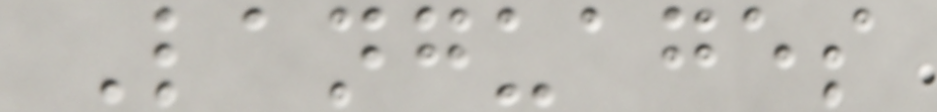Languages
